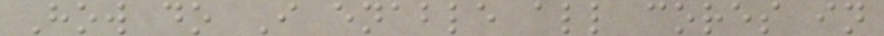How do I enable all cores in
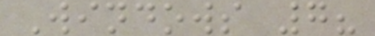Windows 7?
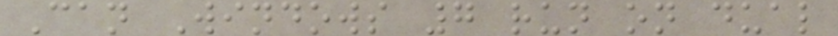Can Windows 7 run on dual
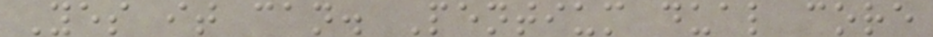Yes it can. Pentium dual core
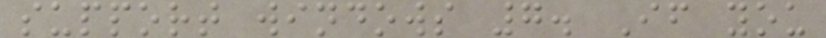support windows 7. If you
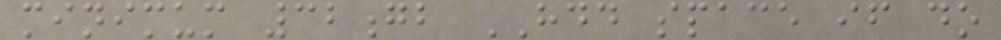minimum 32gb HDD space if do
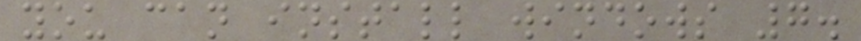you can install windows 7.
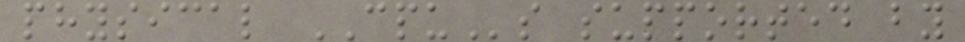physical CPUs supported by
